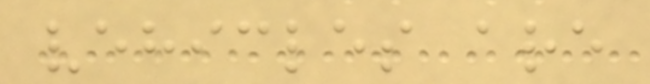vehicles are
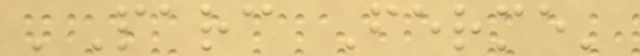'Parc Ferme'
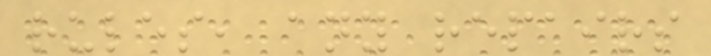rules, any repairs
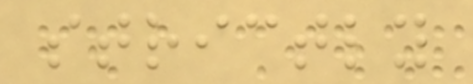strictly
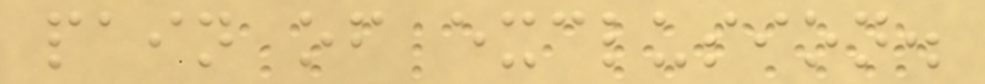pain of exclusion.
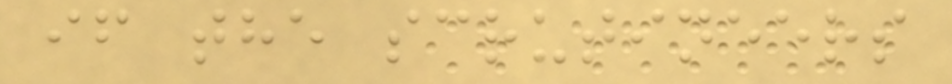if the scrutineers
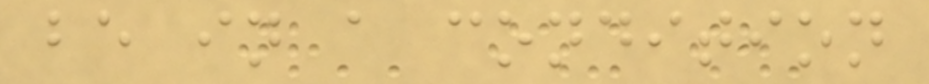be in a condition
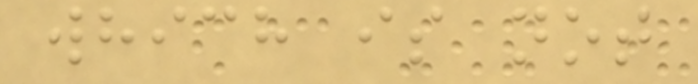which is not
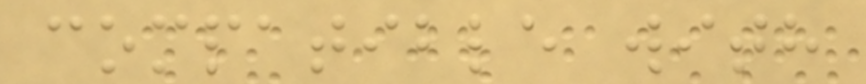compatible with
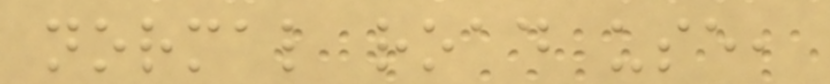normal road use,
